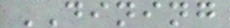DINING
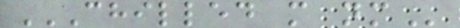CHILLED M NM
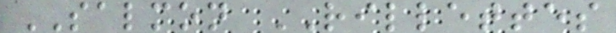SALMON RILLETTES
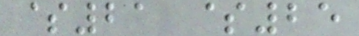$21 $25
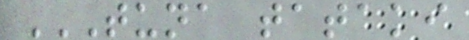TUNA TATAKI
